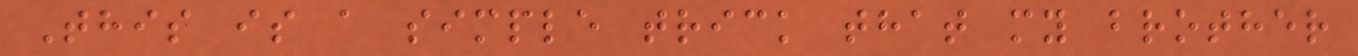This is a simple trick that my brother
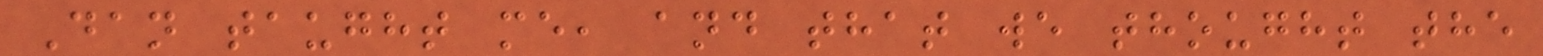Dan taught me, and that we thought the
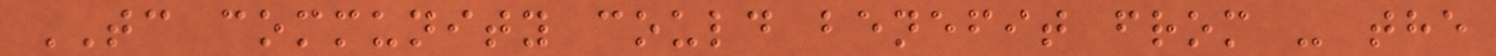TC community could benefit from - the
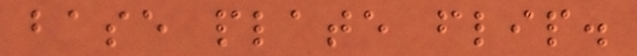base plate flip.
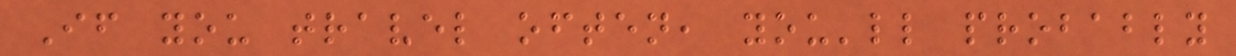If you travel often, you'll probably
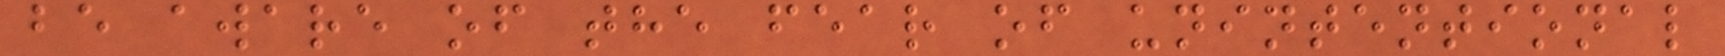be aware of the fear of unintentional
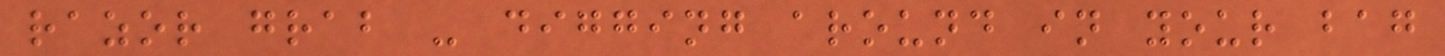razor grab - digging around in your bag
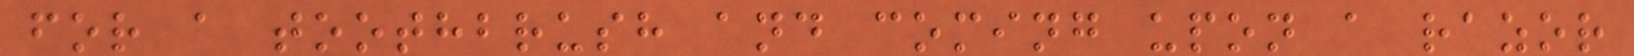for a toothbrush and coming upon a razor
